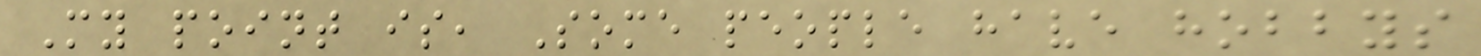My point is, Some people have hobbys
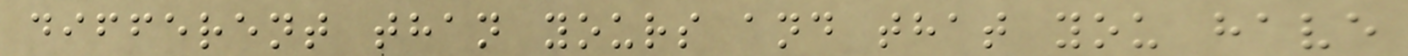different than yours and that you have
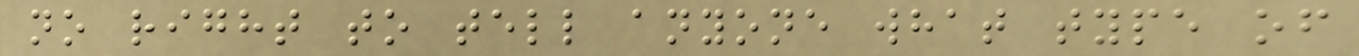no right to tell anyone what type of
